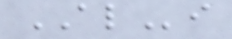ALi
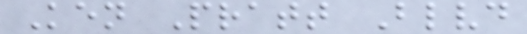Ken Pratt Blvd
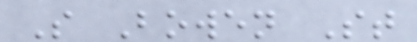S Bowen St
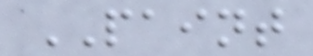PAINT
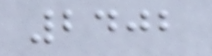2402
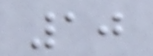10
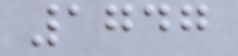1747
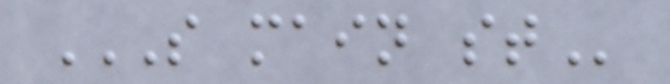S MAIN ST
